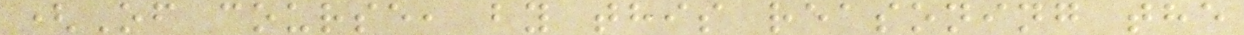(Of course, by this reasoning the
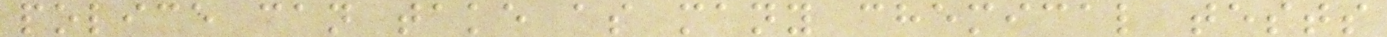police can take as many chemical tests
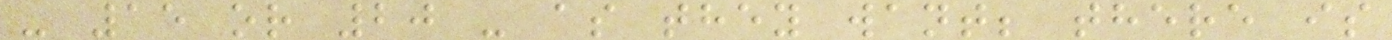- 15 or 20 - as they want; there is
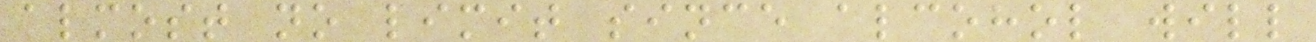almost no limit since alcohol will
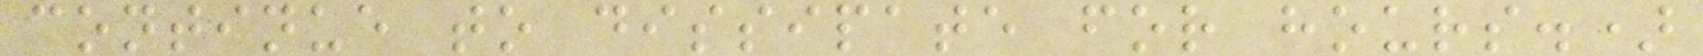continue to dissipate for hours.)
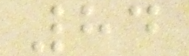84
